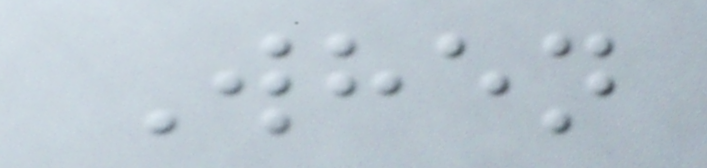When
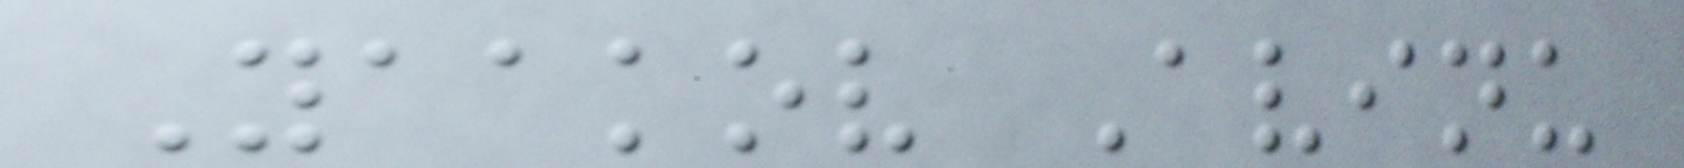Yaakov Avinu
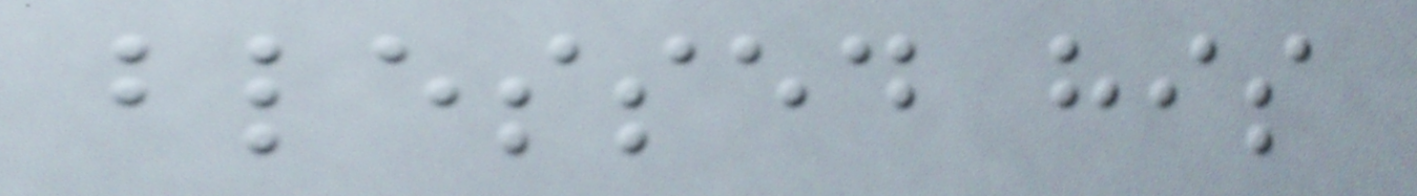blessed his
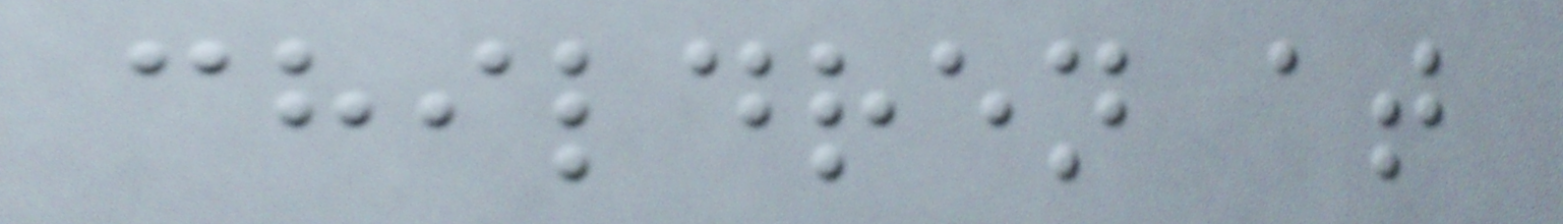children at
